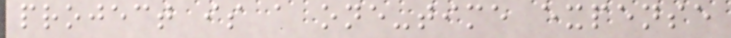project is a one-time expense
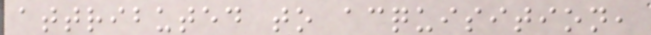attributed to acquisition,
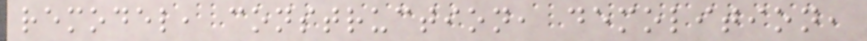remodel, construction, demolition,
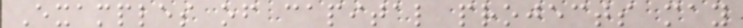Examples of capital projects may
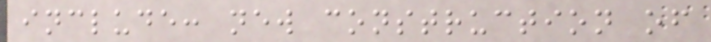include: new construction of
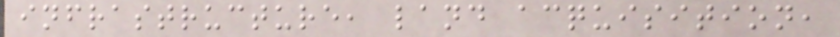infrastructure, land acquisition,
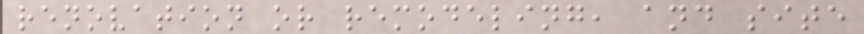renovation or remodeling, and site
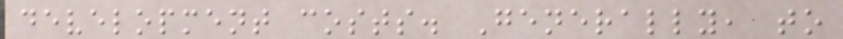development costs. Generally, to
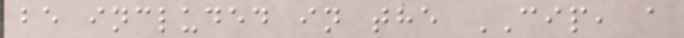be included in the CIP, a
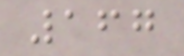167
